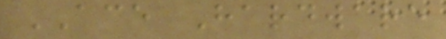ACE Hardware
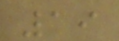19
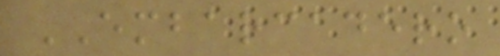EMBARCADERO
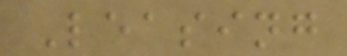Leasing
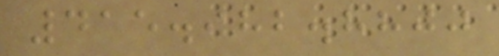415.982.8800
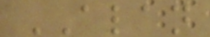ALAN
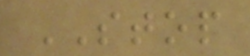STOP
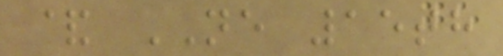& NE 15th
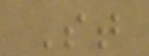St
